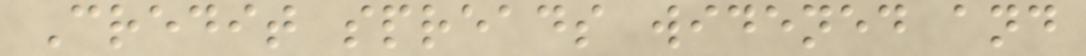Credit spreads widened and
